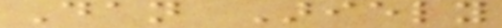Dan Ariely
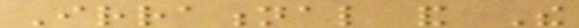Irrational and The
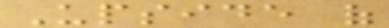Upside of
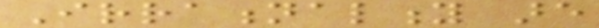Irrationality are
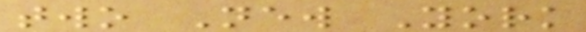two New York
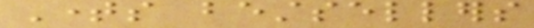Times bestsellers
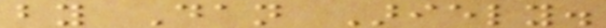by Dan Ariely.
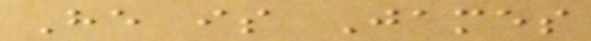He is James
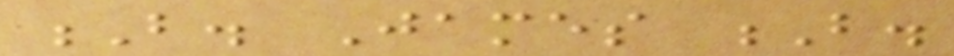B. James B.
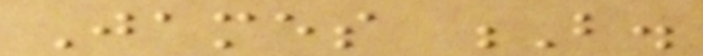James B.
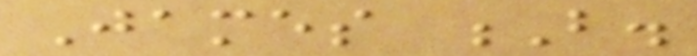James B.
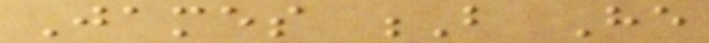James B He
